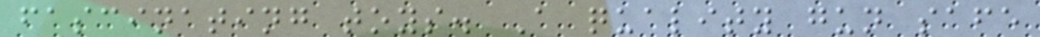fascinating toys. A quality gun safe
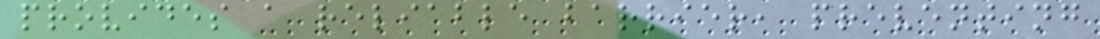provides a reliable barrier, preventing
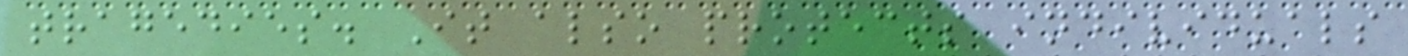tragedies. It also protects individuals
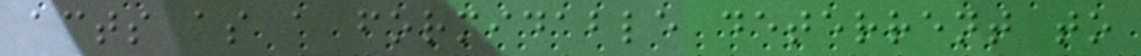acts as a formidable deterrent to
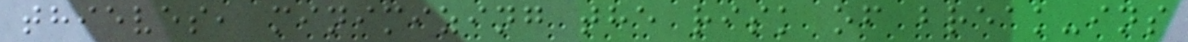thieves, minimizing the risk of break-ins
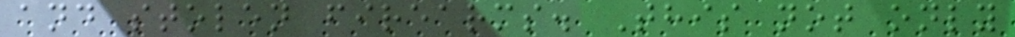and stolen firearms. This not only
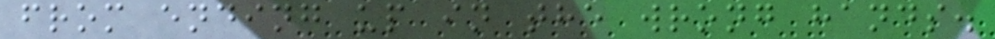from ending up in the wrong hands.
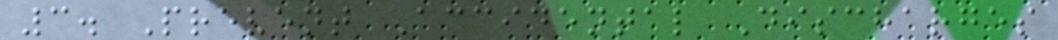3. Prevent Accidental Discharges
